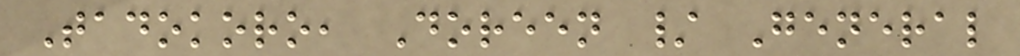Tadokoro, Doreen / General
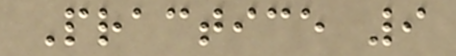Practice 9
